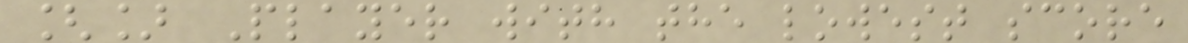[] Player with the lowest score
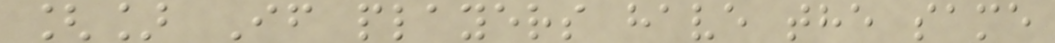[] If players have the same
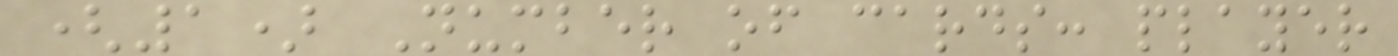(1) Number of cards: player
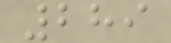289
